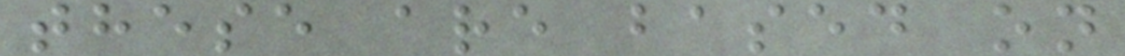these are based on
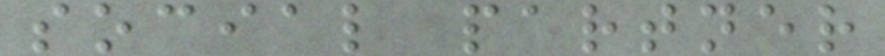social partner
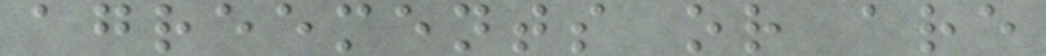agreements or are
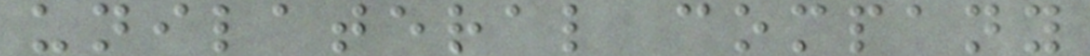unilateral company
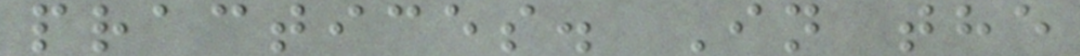practices. In the
